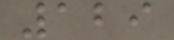129
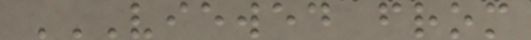VIEWED FROM
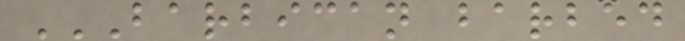BARBICAN BARBED
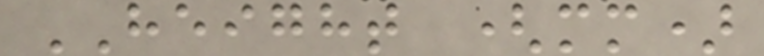HEIGHT (mm)
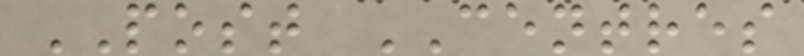POST CENTRES
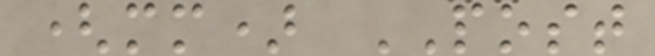(mm) POST
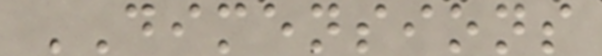DIMENSIONS
